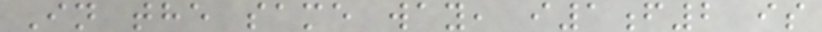In the same way, i1f2 is
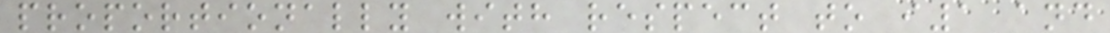proportionally with respect to i1 and
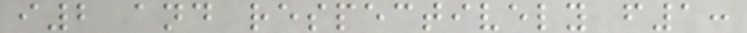i2 and respectively f1:
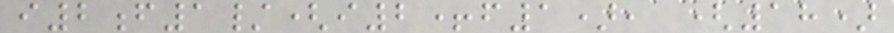i2f1/(i2+f1), (18)
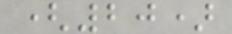(20)
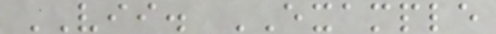VII. EXAMPLE
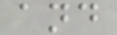and
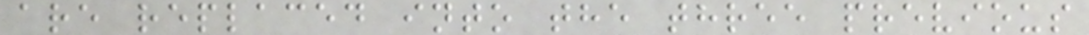are replaced into the three previous
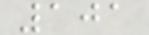101
